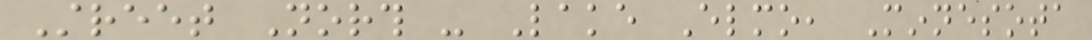Street North - Lake Elmo, Minnesota
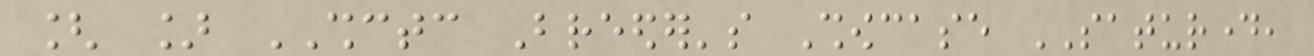[ ] SHCTC Breeder's Showcase SATURDAY,
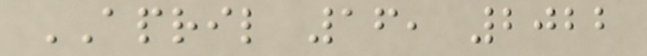APRIL 16, 2022
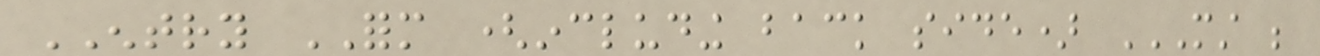ENTRY FORM (including back side) MUST BE
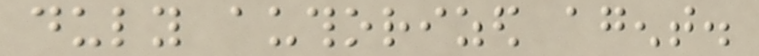duly authorized agent.
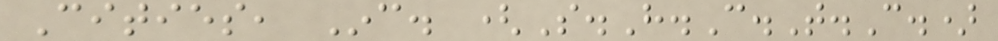Cities, Inc. (S.H.C.T.C.)
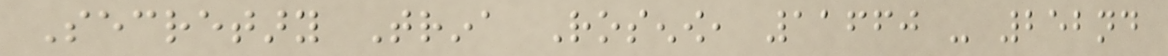Secretary Trina Rosenow, 11660 - 252nd
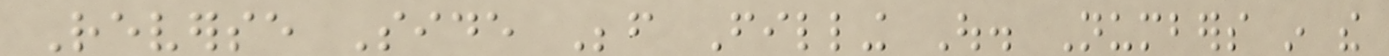Reverse Side Before Filling Out. Numbers in the
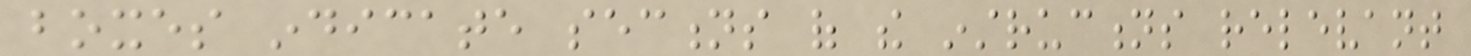boxes indicate sections of the instructions relevant
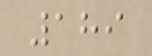189
